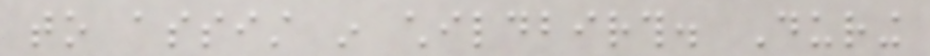to assist in childbirth. During
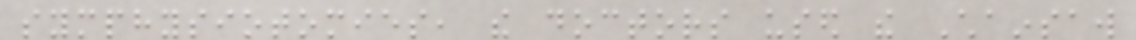symphysiotomies, the doctors used the Chainsaw
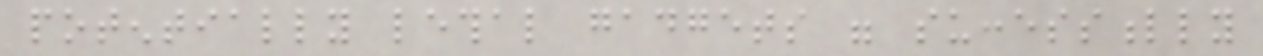potentially lethal gadgets were successfully
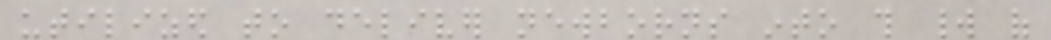utilized to deliver newborns into this world of
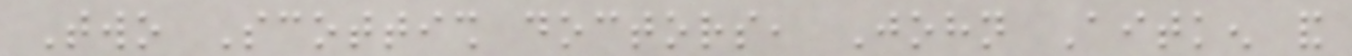Two Scottish doctors, John Aitken and
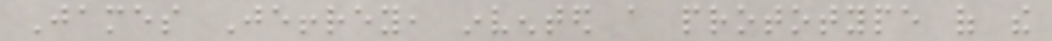James Jeffrey, invented a prototype of the
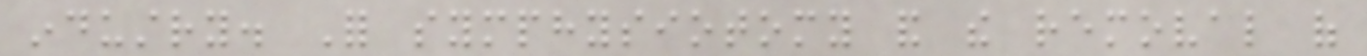industry. For symphysiotomy and the removal of
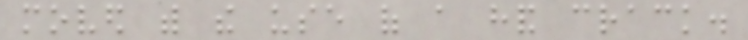moved with the use of a hand crack.
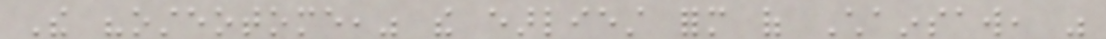The "osteotome," the earliest form of Chainsaw, was
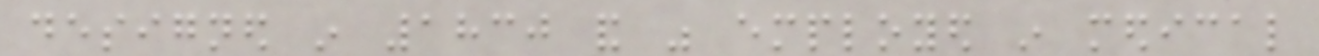designed in 1830 and was employed in medical
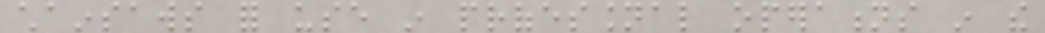chainsaws for use in professional operations in the
